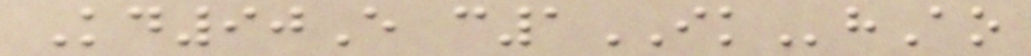Kd90E c1IKhAo
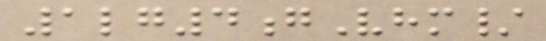1lg4gVhm/
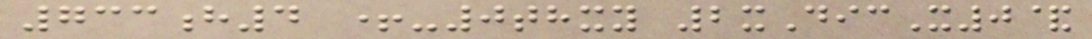733h4 +-0thxy 2xDicX0&
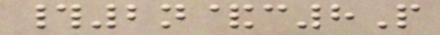#2n&c8P
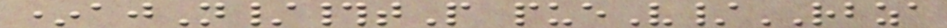*ajN/#tP pueV/RBZA
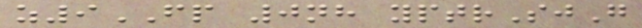z9FP 0nh yptrSjG
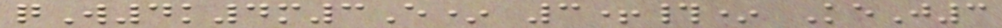qW4k4m3E* 3+#* KeJ3
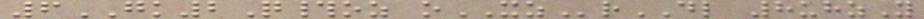6GK2Q#oz oXZrDL 8uhzY
